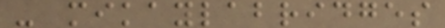- mikaylabridges
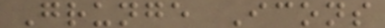Grunge Icons
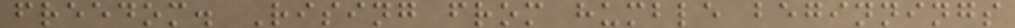freedom. Rising from humble beginnings
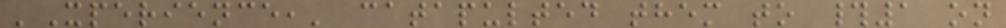'Xperience,' catapulted them to #1 on
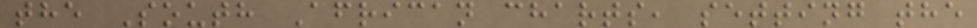the South African charts, setting the
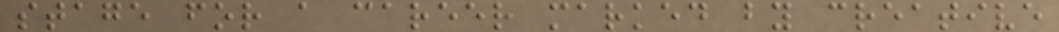stage for a career marked by creative
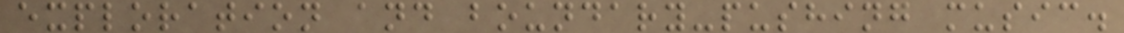exploration and boundary-pushing music.
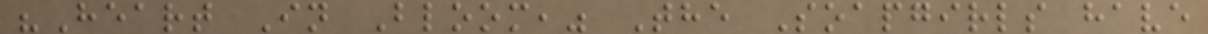"Heart In Bloom," The Soapgirls have
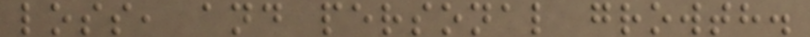loss, and personal growth.
